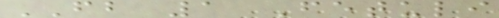FB 1 Fetuli
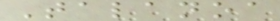Talanoa
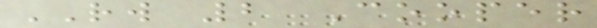RW 2 Cooper
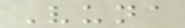Vuna
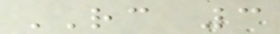RC 3
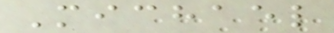Michael
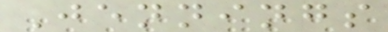Jennings
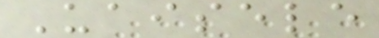Uaisele
